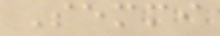Semmi
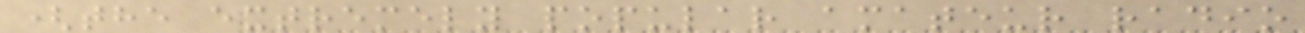(the extremely popular amateur radio
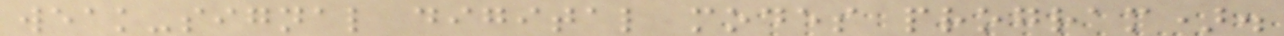weak-signal digital modes program).
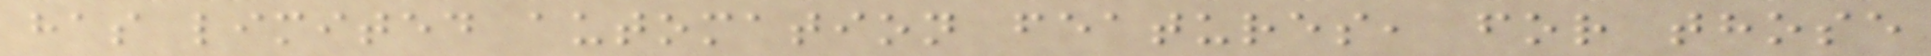has limited automation features, for those
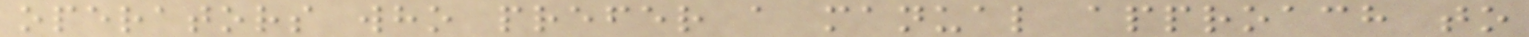operators who prefer a manual approach to
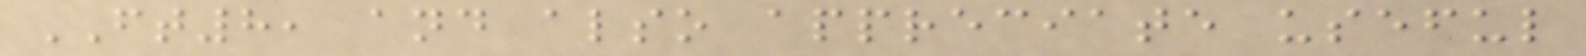FT8, and also appreciate useful
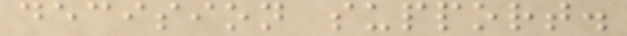decision support.
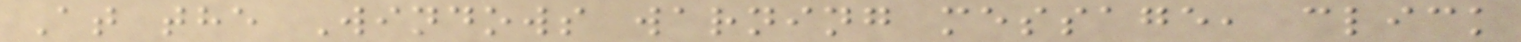At the Windows warning message, click
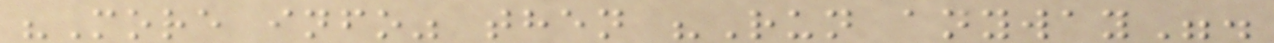"More info" then "Run anyway".
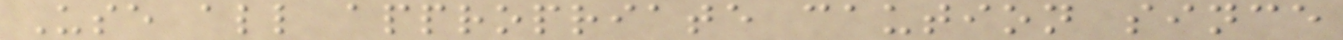Use all appropriate caution since
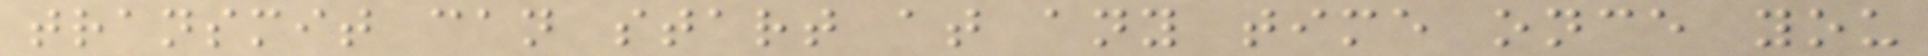transmit can start at any time once you
